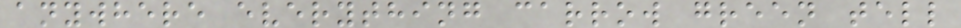anywhere everything carrow green tell
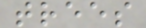trees
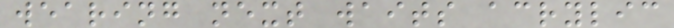wearing next waits acrylic
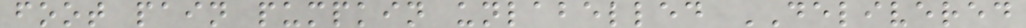foot pain pumpkin unlabelled DELIVERED
